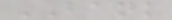BANK
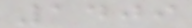1409
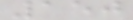150
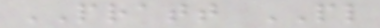PRATT PL
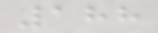188
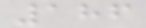186
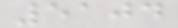5104
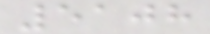5108
